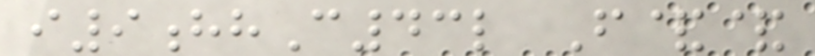i9hhC43l F&&
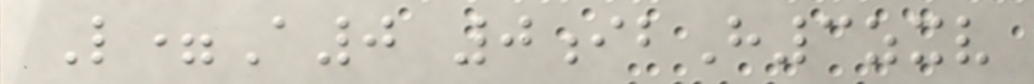L=A0 0ibH3zxv
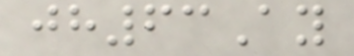jh63Ay
